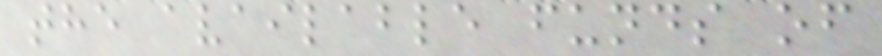the available funds of
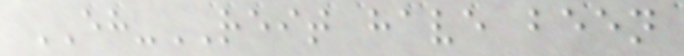EH-REIT have been
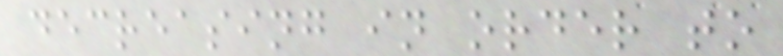decreasing in order to
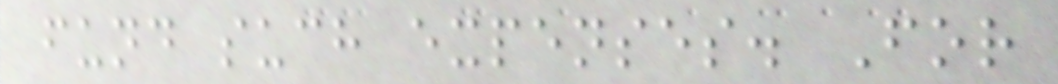fund such expenses. For
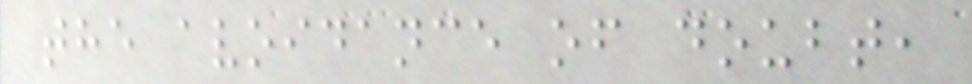the avoidance of doubt,
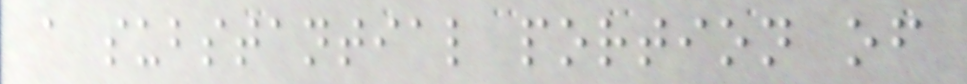a substantial portion of
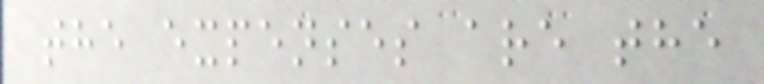the expenses are the
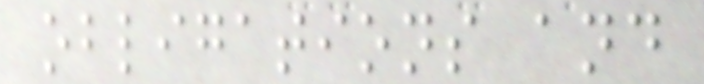obligations and
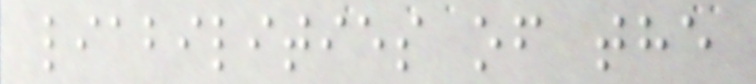liabilities of the
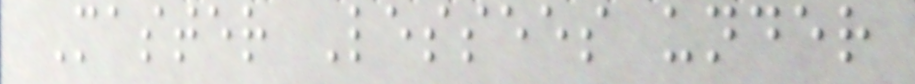Master Lessees under
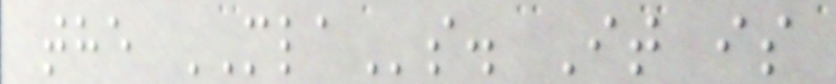the MLAs. It is
